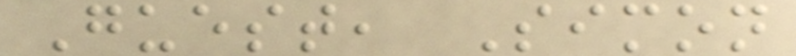Guest, Simon
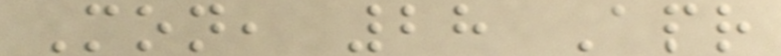Mon, 28 Apr
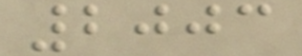2003
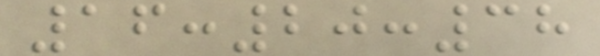16:20:38
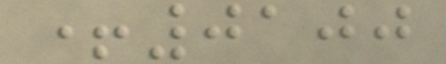+0100
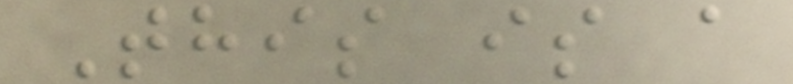This is a
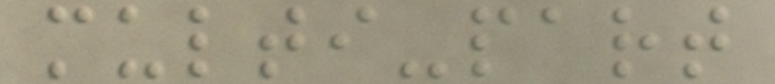multi-part
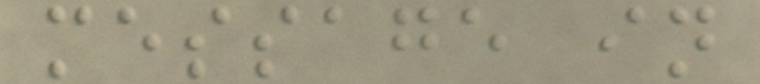message in
